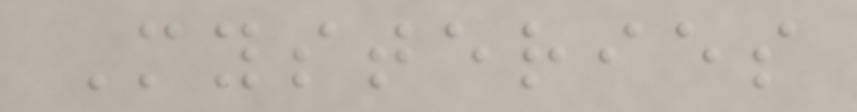Mysteries
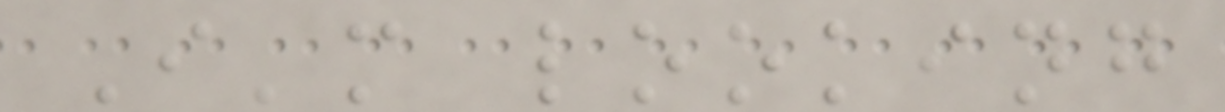I'm looking
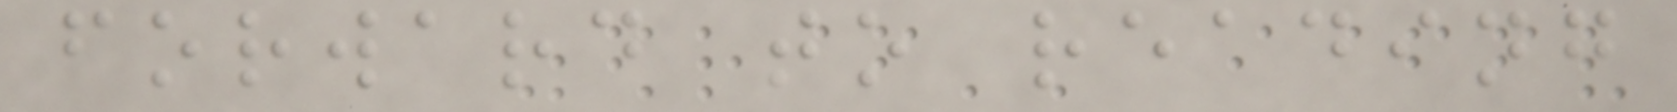forward to reading
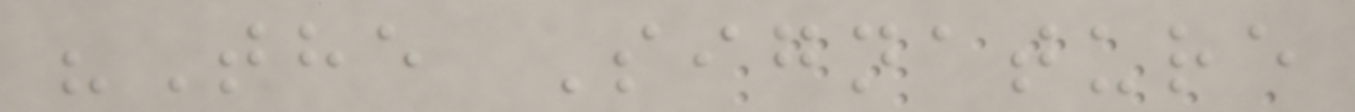"The Signature
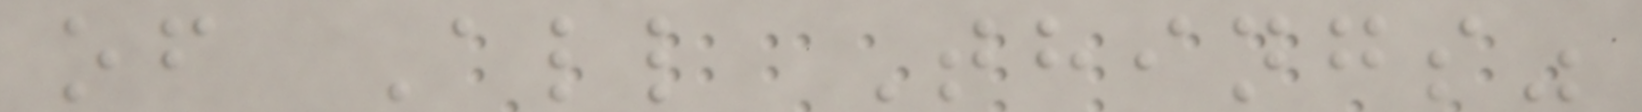of All Things"
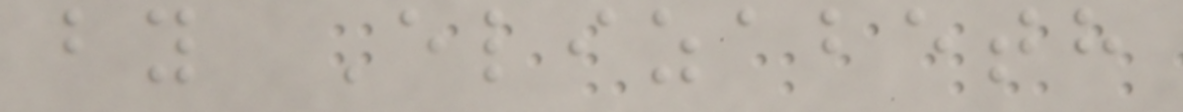by Elizabeth
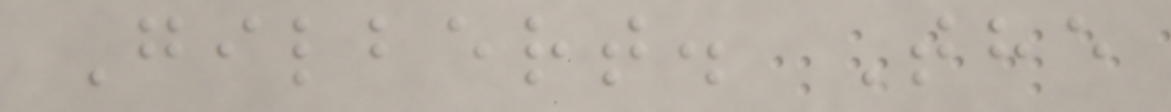Gilbert. The
